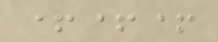+++
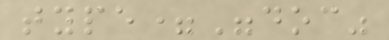type="doc"
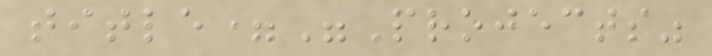title="Projects"
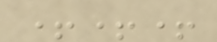+++
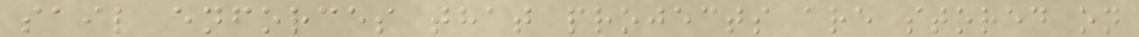sail enforces that projects are stored on
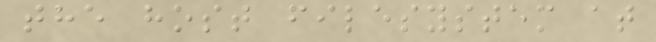the host filesystem at
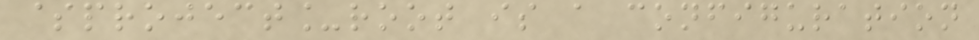$project_root is a configuration
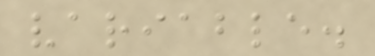variable.
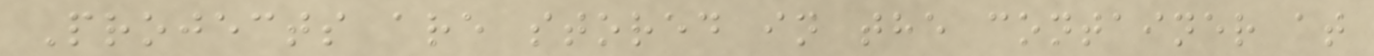Projects are stored in the container at
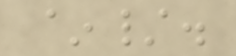~/.
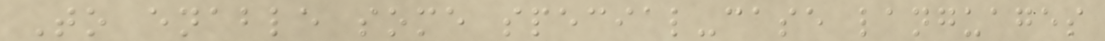To enable some special-case languages
